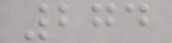274
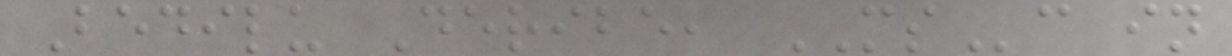Bedilu Deribe, MSc in
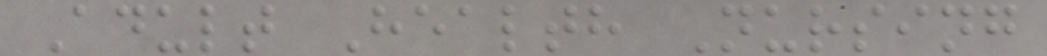Adult Health Nursing
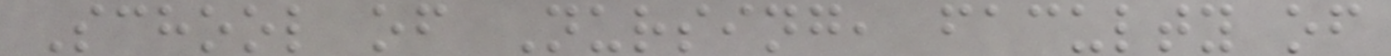School of Nursing, faculty of
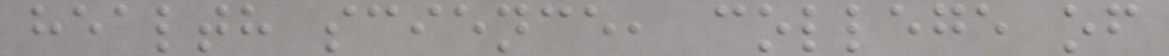health science, college of
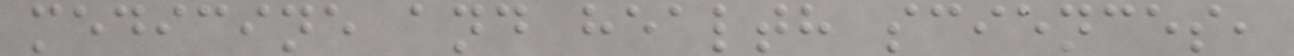medicine and health sciences,
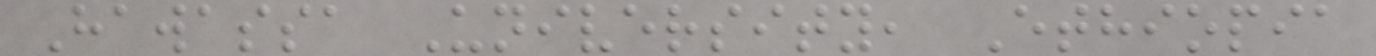Hawassa University, Ethiopia
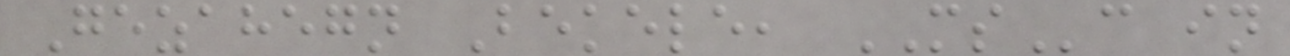Gezahegn Bekele, MSc in
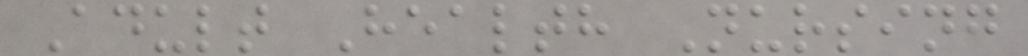Adult Health Nursing
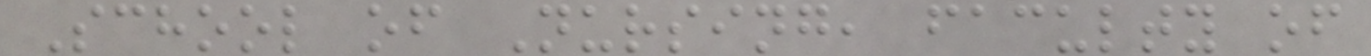School of Nursing, faculty of
